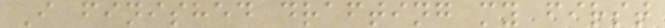I finished drafting my first
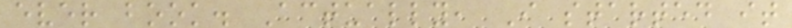ever book. Actually, I started it
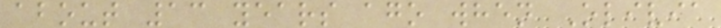about 13 years ago when Olivia
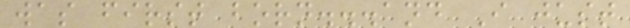was first born...and I just
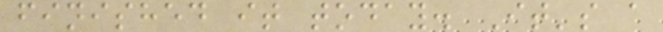finished it today. It's a
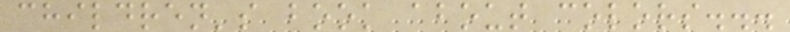children's book about colors...
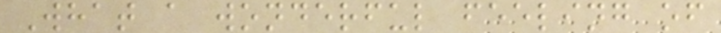What a wonderful feeling of
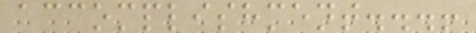accomplishment...!
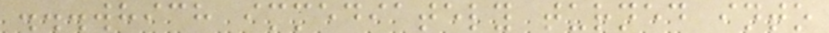...which immediately turned into
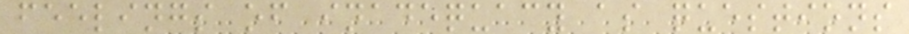feelings of inadequacy as questions
